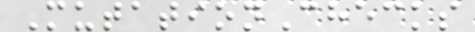MutationChecks
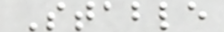Stable
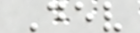Dev
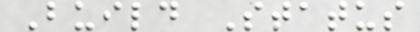Build Status
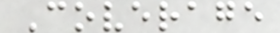Coverage
